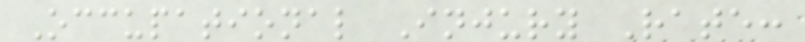Occupational Injury Rate:
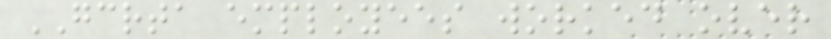GCRTA employees worked over
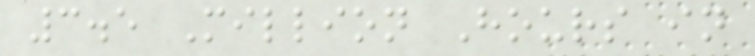3.5 Million Hours in
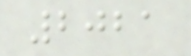2021
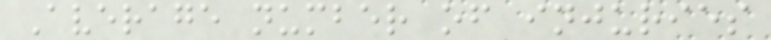Average number of injuries
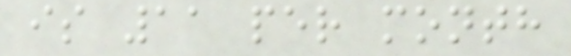is 11 per month
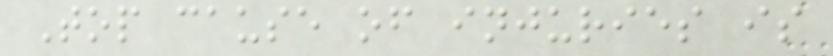Top cause of injuries is
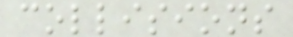collisions
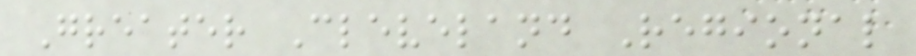Greater Cleveland Regional
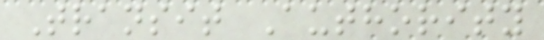Transit Authority
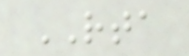RTA
